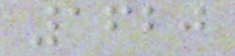1620
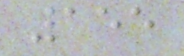155
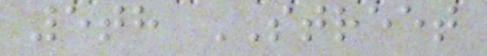5th STREET
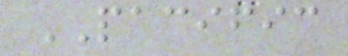PACIFIC
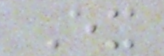Ex
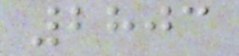2803
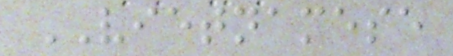VIETNAMESE
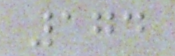174
